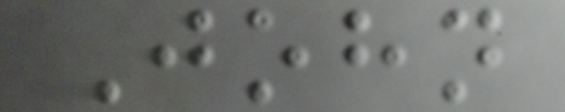John
